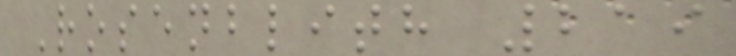Rosenblith 219
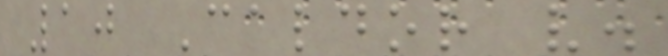10 Caldor v.
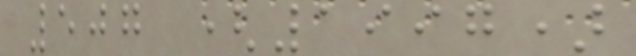507 (1997)
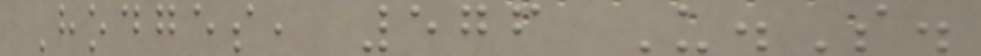Hodges, 576 U.S.
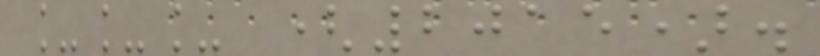___ (2015).
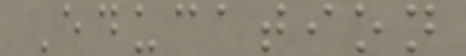Education
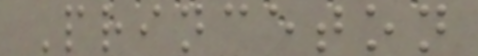Princeton
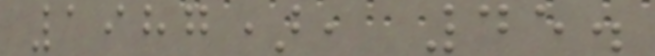1987), 45.
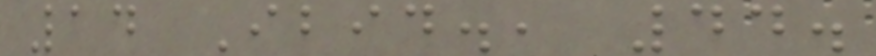14 Ibid., 44.
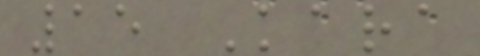15 Kara
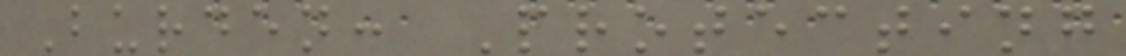Burden: Protecting
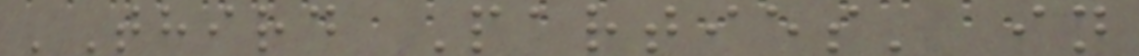'Third Parties' in
